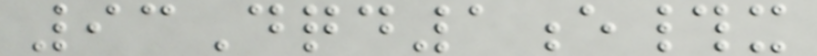93Dqd1e#x
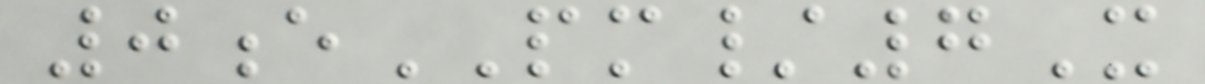0ePM/7X
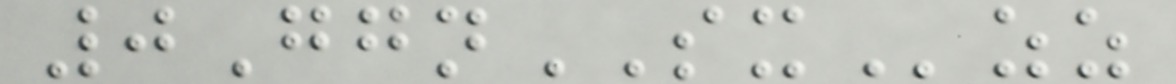0GgnSXzz
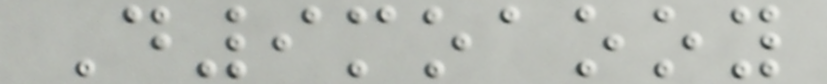D9moaooy
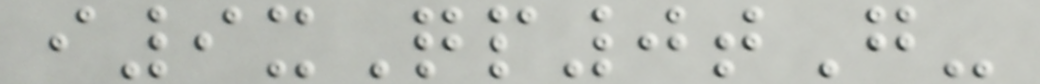i9xQp0tG-
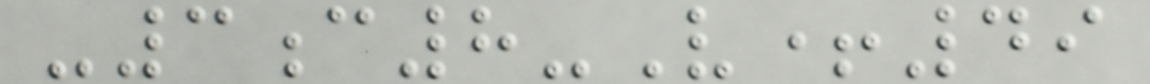-3c8-V+49
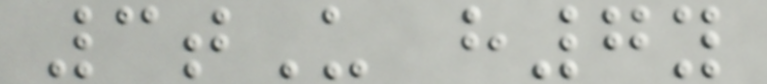3tU h7y
